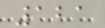121
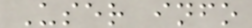User info
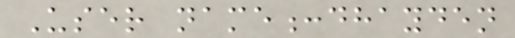User name:dhayden
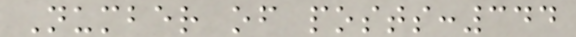Number of posts:344
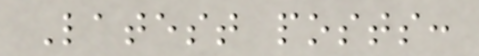Latest posts:
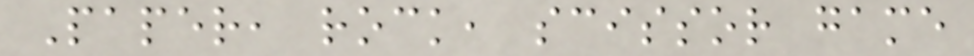Paper, rock, scissor game
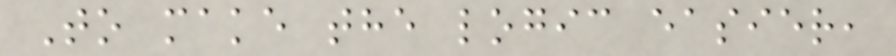To make the logic easier,
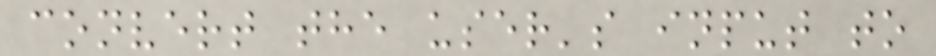convert the user's input to
